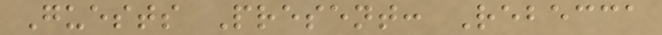Guests Present: Rebecca
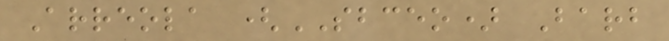Arreola (SBCEO) Barb
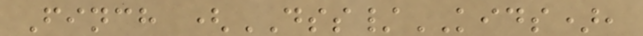Finch (DSS/KIDS),
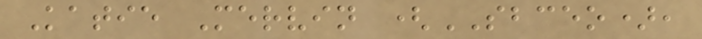Katie Mervin (SBCEO),
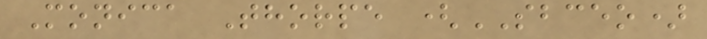Monica Thorpe (SBCEO)
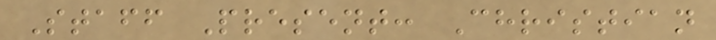Staff Present: Christian
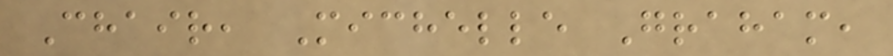Chair, Michelle Graham,
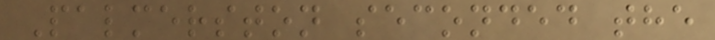Palmerston seconded the
